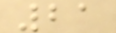21
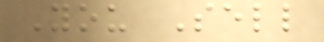You Sell
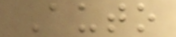Auto
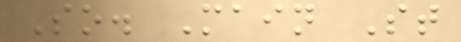So. Main St
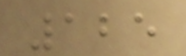125
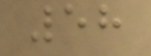58
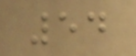54
